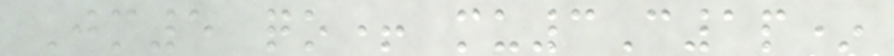Jm5 qo+ mu3C1p*
